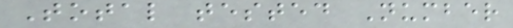Total tested Number
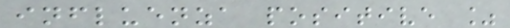influenza positive %
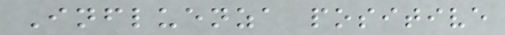Influenza positive
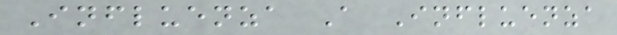Influenza A Influenza
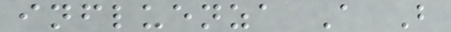influenza A B
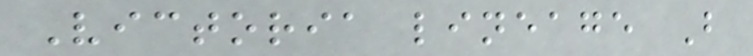Victoria lineage B
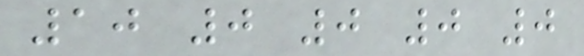10 0 0 0 0
